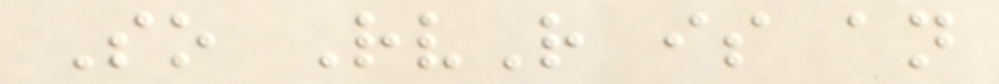So RvR is an
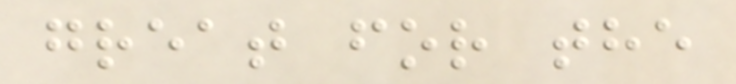great for the
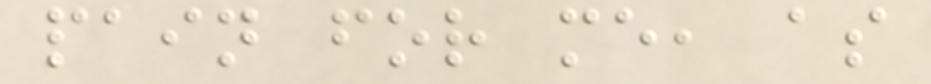pain for me, as
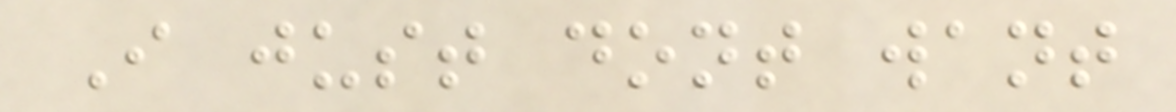I just dont want
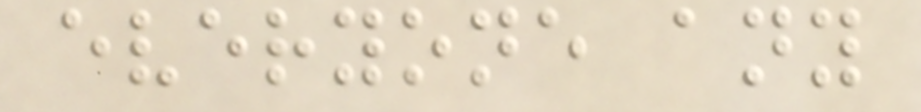everyone any
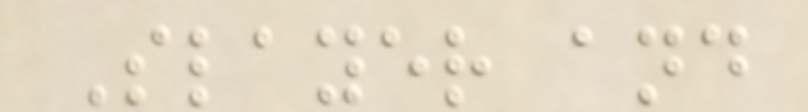Slayer and
